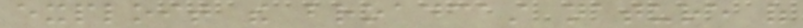exploit the broadcast nature of
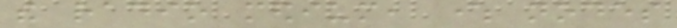the radio medium, where nodes
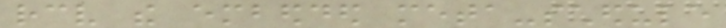receive the embedded meta-schedule
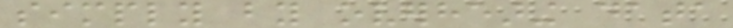simply by overhearing data
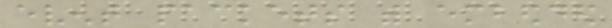event packets with embedded
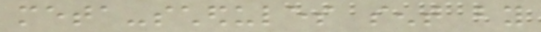meta-schedules sent by
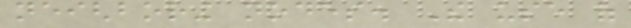neighboring nodes. The use of
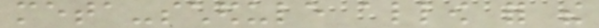meta-schedule allow for the
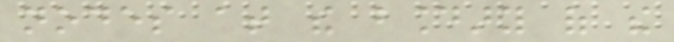nodes at the boundary of the
